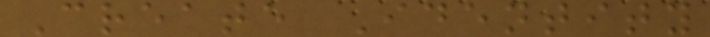Create Identity
